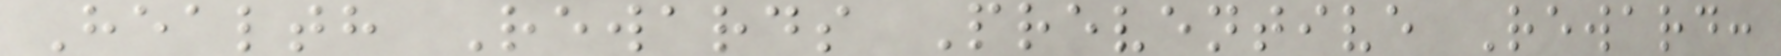Health Rewards Preventive Reward:
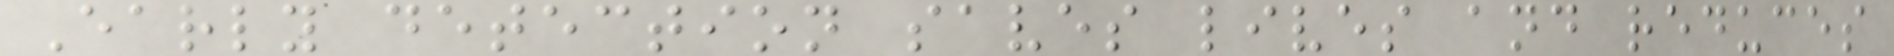Early detection saves lives and reduces
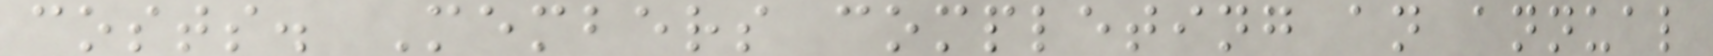costs. Members completing an annual
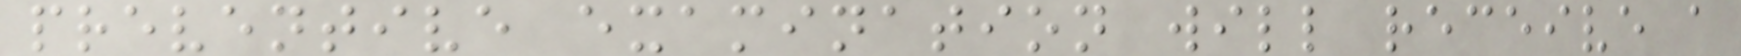preventive examination will receive a
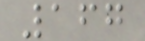167
